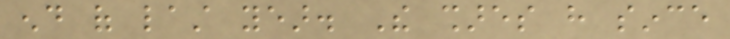end of last year. The shares have since
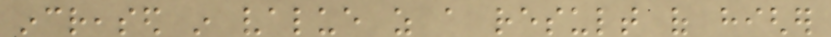increased in value as a result of higher
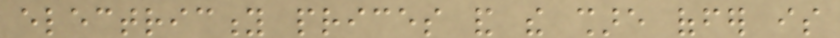electricity prices and the share offer is
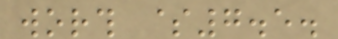worth $7.5.
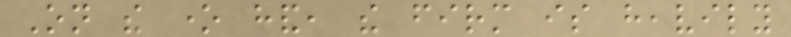On the one hand, the firm is heavily
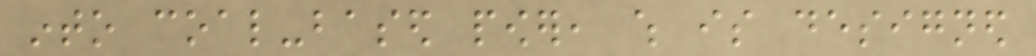into coal-based power, which is designed
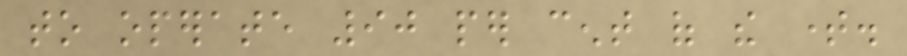to operate 90 per cent of the time.
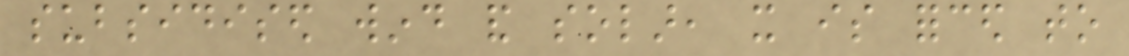subsidised wind and solar, it is forced to
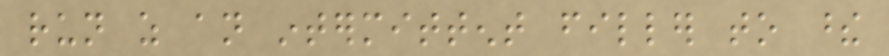run as an intermittent filler to these
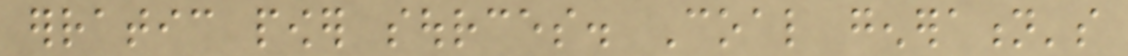erratic power sources. Coal generation's
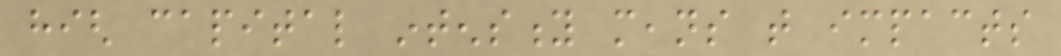high capital intensity means that impacts
